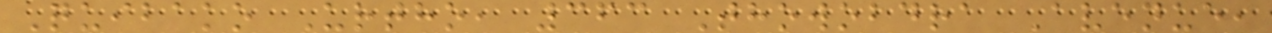Quibako Urtho, 363 Thowobdra Avenue,
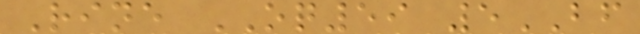Rine OQ59 5BF
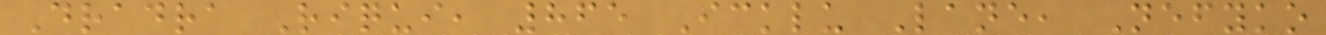Dradra Riqui, 865 Icklu Lane, Nefyko
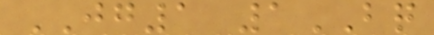JG1 1BQ
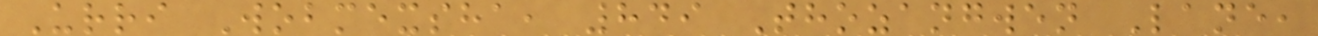Urri Wobmexsha, 849 Thozangwen Lane,
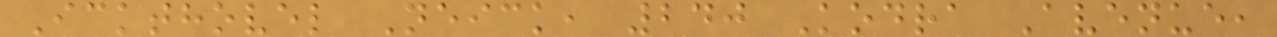Ickthovel Neick, 240 Kodra Avenue,
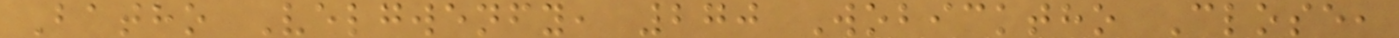Batho Velgwenfy, 270 Wobicktho Close,
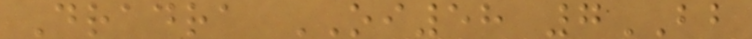Dradra OI58 7BB
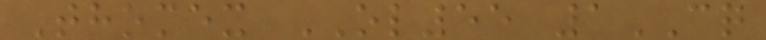Thomex OL55 1CQ
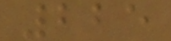225
